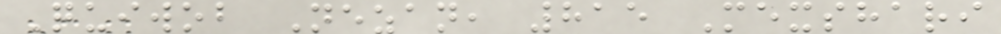Quiwob Nezan, 815 Mexshari
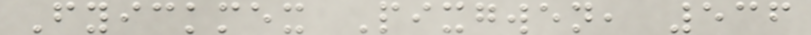Fyickmex Pixgwen, 536
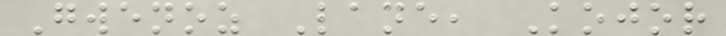Gwenoz Lane, Kojor
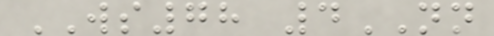WS78 4NN
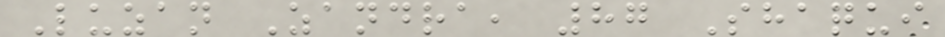Luzan Zandra, 87 Shaqui
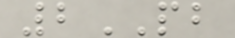2PB
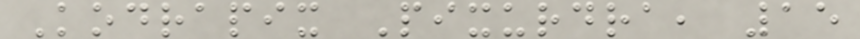Kodrapix Pixurdra, 15
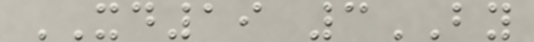XD19 3BY
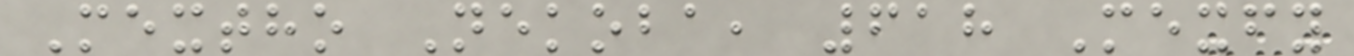Mextho Nekoba, 618 Mexfy
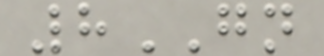8GN
